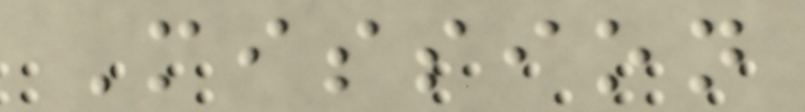Mission
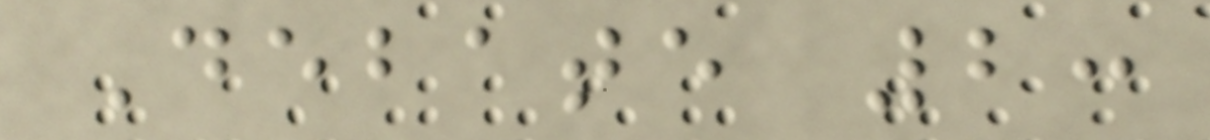Debate 2:
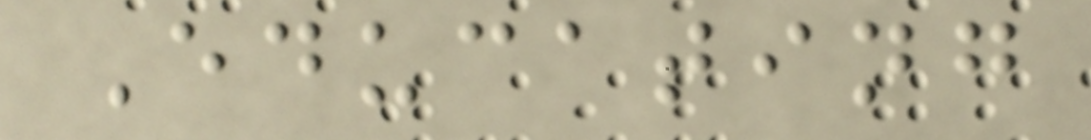Educating
